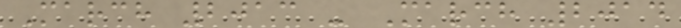March 2013 - March 2014
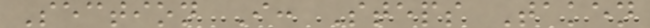Section I: Steps Taken
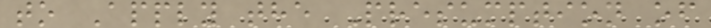to Apply the Presumption of
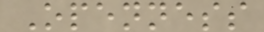Openness
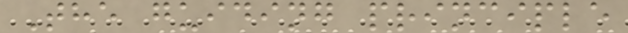The guiding principle
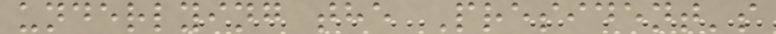underlying the President's
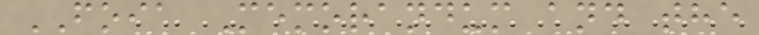FOIA Memorandum and the
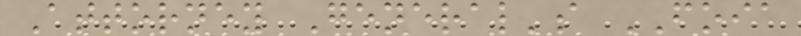Attorney General's FOIA
